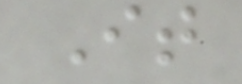It
